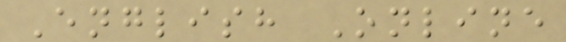English Online
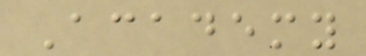Academy
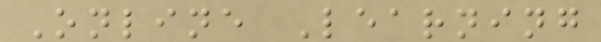Online Learning
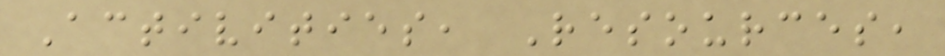Activities, Resources,
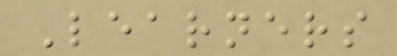Learners
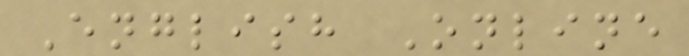English Online
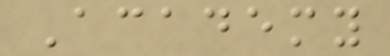Academy
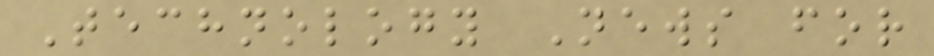Technology News for
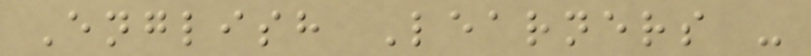English Learners -
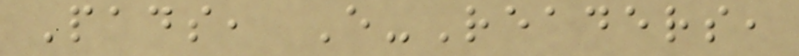Pads, E-Readers,
